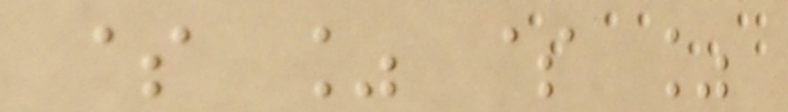$ % $ %
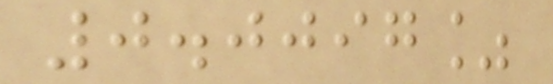0.0097%
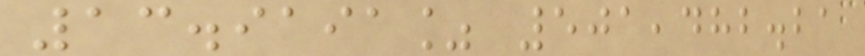13.9191% 501,482.21
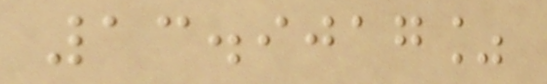13.9017%
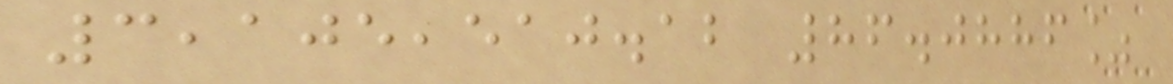3,105,510.12 86.0886%
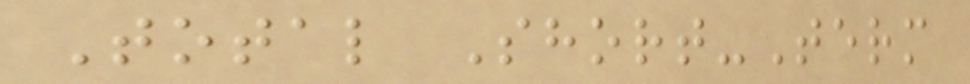Total Short-Term
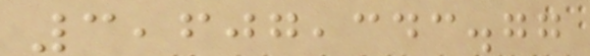3,607,343.77
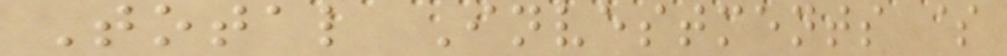Total Investments $
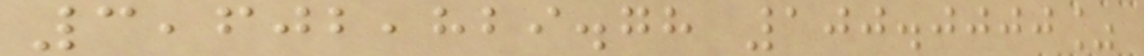3,602,829.78 100.0000%
